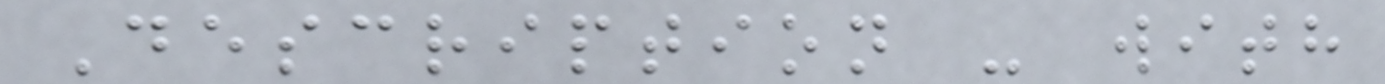Description - with
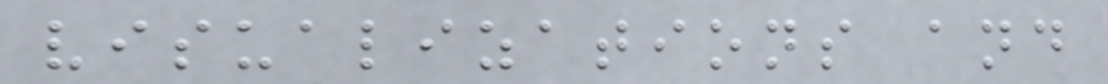visualizations and
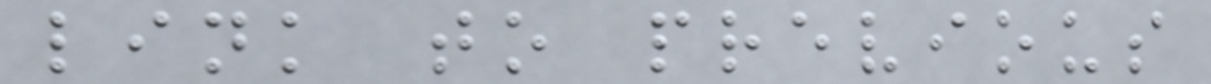link to previous
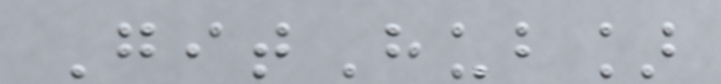GitHub]
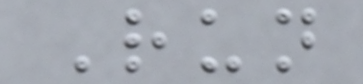Run
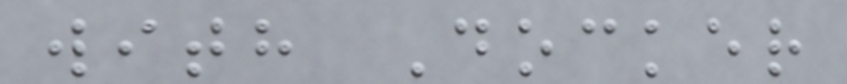with Docker
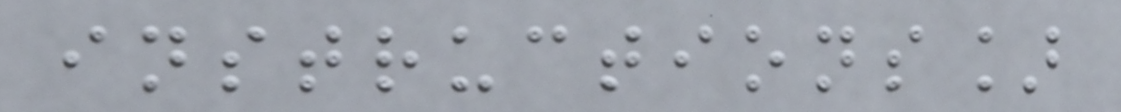instructions]
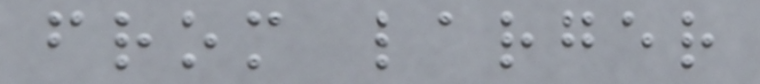from larger
